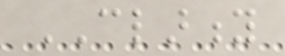CLARITY
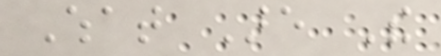What Are The
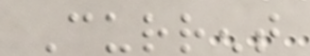Current
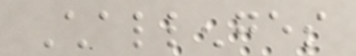Challenges
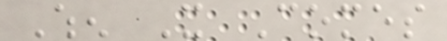When It Comes
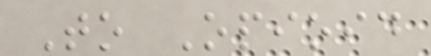To Opioid
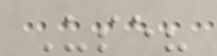Use?
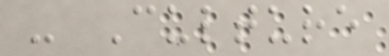- Culture
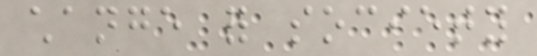change for society
